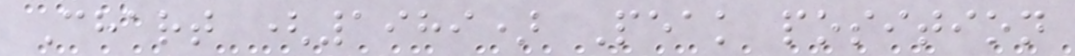Chart (1989) Peak position
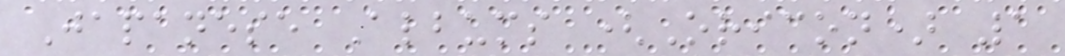Japanese Albums (Oricon) 1
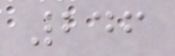246
